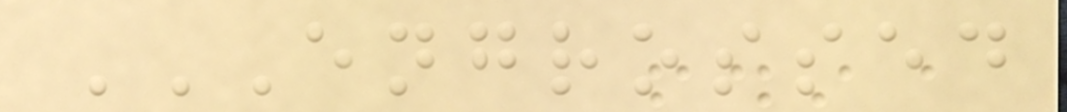ENGROSSED
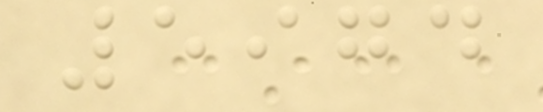5974
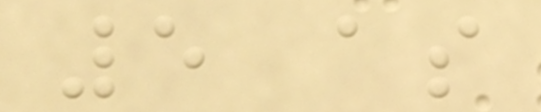5 as
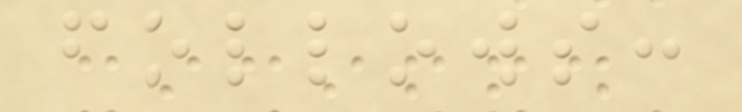follows:
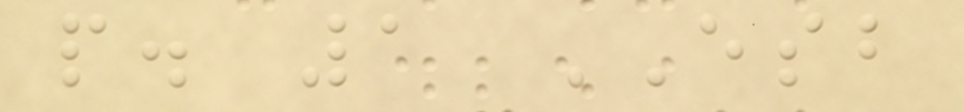p. 1 ESB
